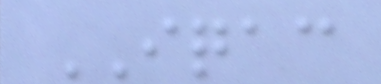IQAC
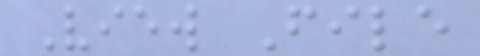View File
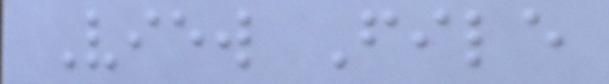View File
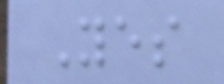Yes
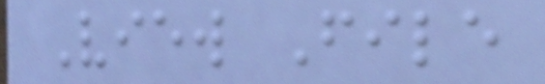View File
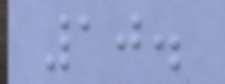10.
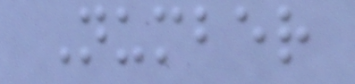Number
